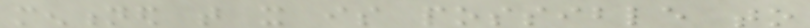mentioned that it is possible to
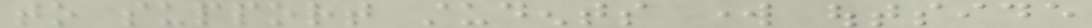to support students work outside
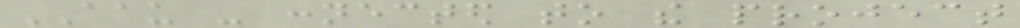AAU - connected to the project
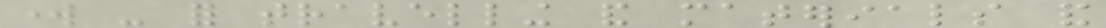work - for travelling and materials and
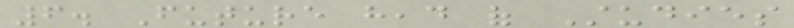6. Future head of Studies
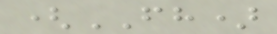(FH)
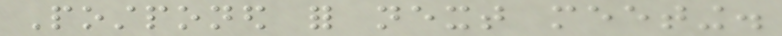Postponed for next meeting.
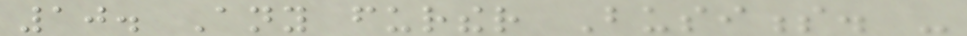10. Any further Business. -
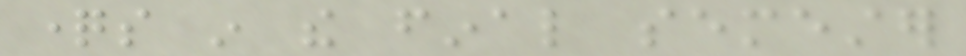questions in the final semester
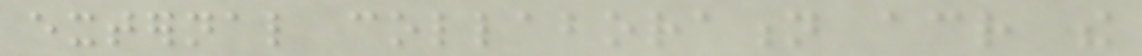external collaboration across the
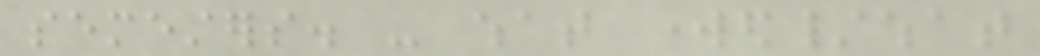semesters. - what worked/what
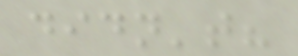didn't?
